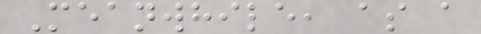Meanwhile, as a
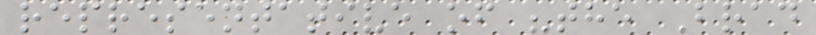representative of "the Brad
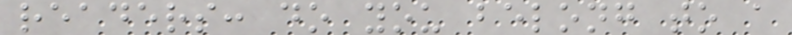readers: do you belong to a
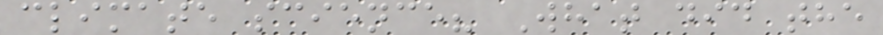climate science? What did the
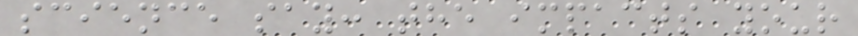science say: the impacts your
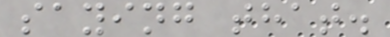saying that.
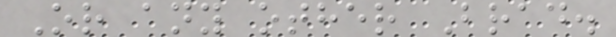Or any other Brad.
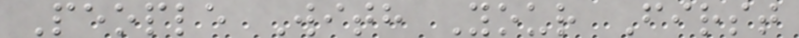People With Your First
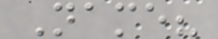Name?
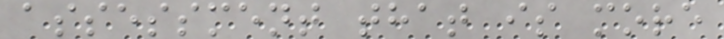assessment that is more
